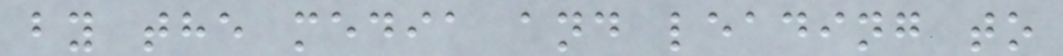by the media and leading to
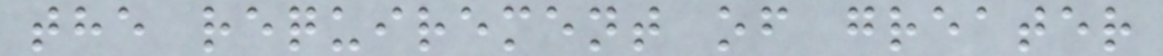the requirement of greater
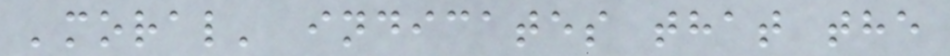'moral' indicates that the
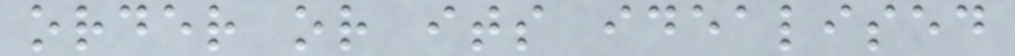order or its idealised
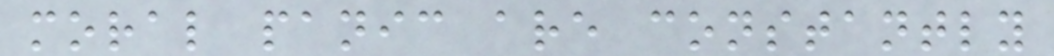moral panic are constantly
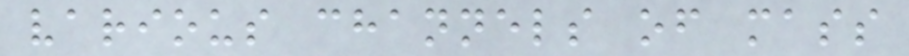various channels of mass
